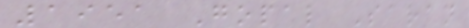1951 Gopal Saran
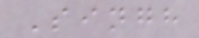Singh
